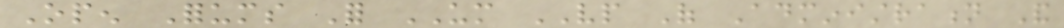Open Forums For UM VP Of Administration And
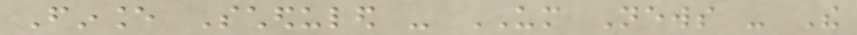Finance Scheduled - UM News - The
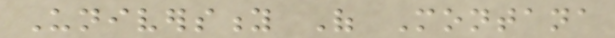University Of Montana
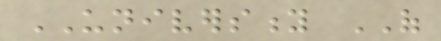UNIVERSITY OF
